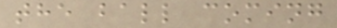the ball coming
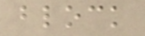block
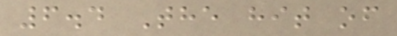6.4 The hit of
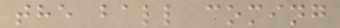the ball coming
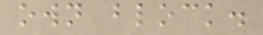own block.
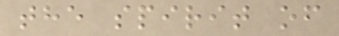the spirit of
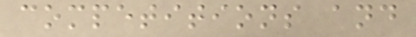competitions and
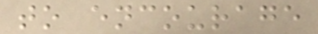to encourage
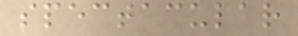spectacular
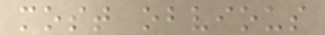most obvious
